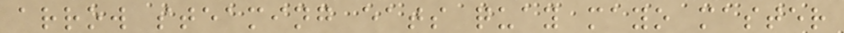arrow steaming eats quay mayo master
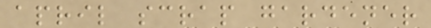april scrap gardener
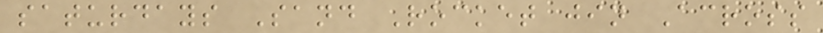saturdays Sand Rocket jin Across
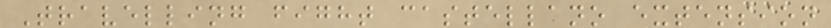Travelling fight castellano extension
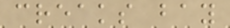creaks bay
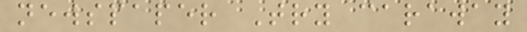newspaper Try caraway
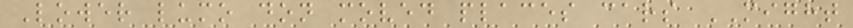Lower lumo don moved places cars MIGHT
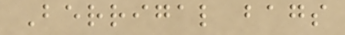Berrigal bags
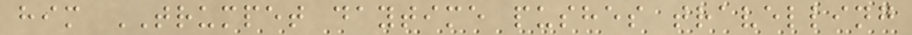him TRUMPET daytime pushes travelling
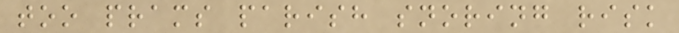too prams parish snoring risk
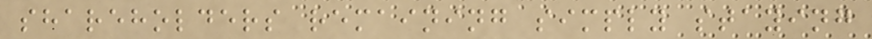shareholders remaining simply staying
